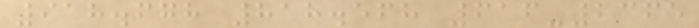918.678 818.568 616-2365
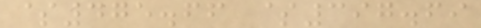$475.66 $397.69
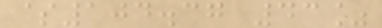$104.37 43%
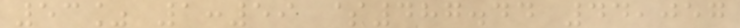53% 1:59 $487.44 44,057
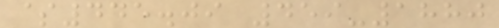$445.09 459-1880
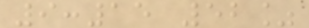9:15 52%
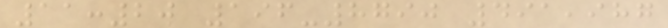11:20 196-8790 491,987
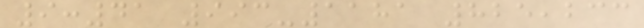9:41 993-1181 825,233
